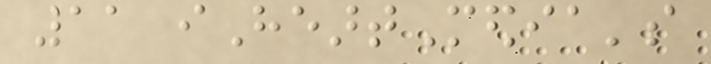11 iHeartMedia's
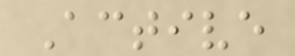Active
